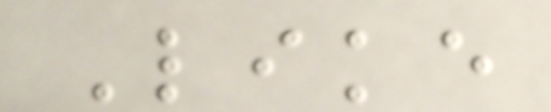Like
